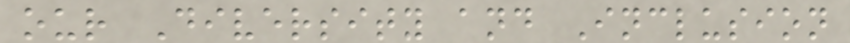our Diversity and Inclusion
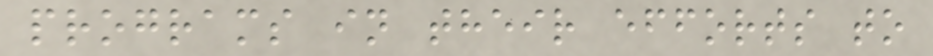programs in their efforts to
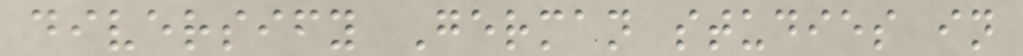diversify German studies in
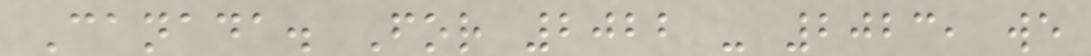Canada. For 2022 - 2023, we
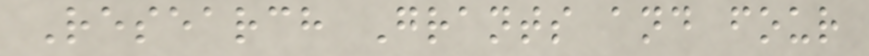Research Grants and four
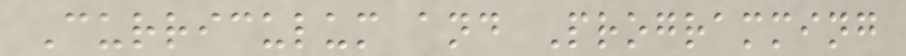Curriculum and Programming
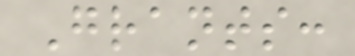Grants:
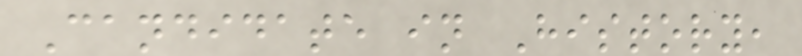Candidate in History,
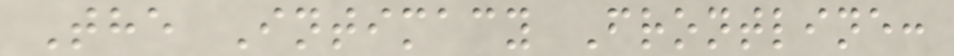The Intimacy Frontline:
